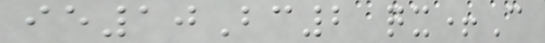ie10Bc2 qx+C
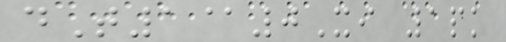dT1@0Xi 1pk
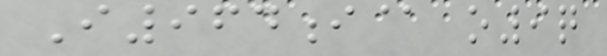I964i@ o9q
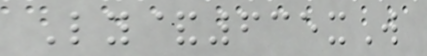Ly&635xW
